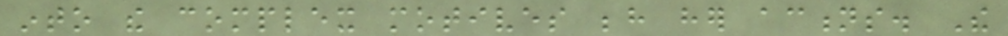into the complex motives behind her actions. The
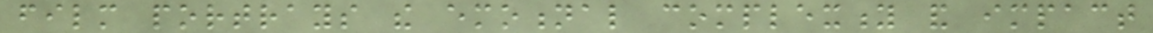film portrays the emotional complexity and impact
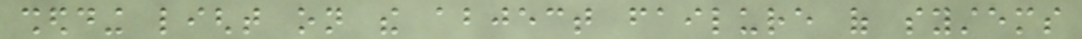shedding light on the abject failure of systems
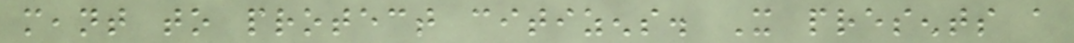meant to protect citizens. It presents a
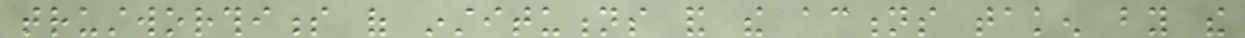trustworthiness of institutions and the actions taken by the
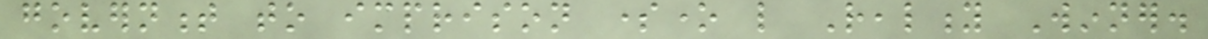government to imprison someone like Reality Winner.
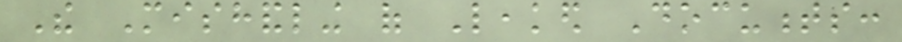The Mishandling of Leaked Documents:
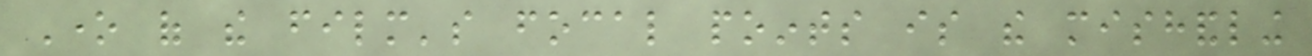One of the film's focal points is the mishandling
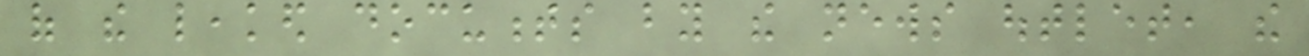of the leaked documents by the news outlet, the
